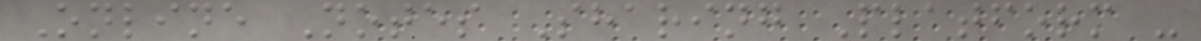Online Notes Sharing Platform -
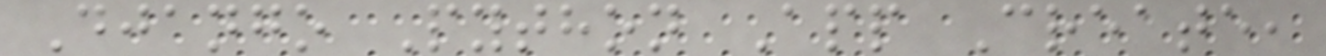Django Python App Create,
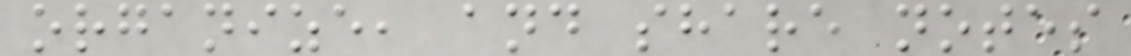organize, and share notes
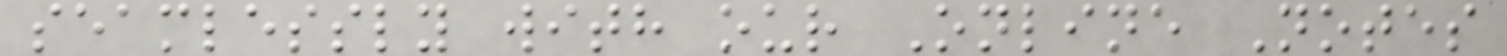seamlessly with our Online Notes
